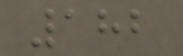182
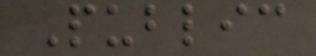Public
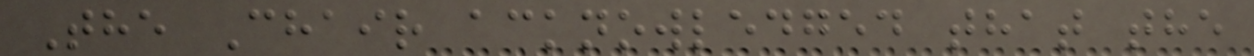The Chair acknowledged that the
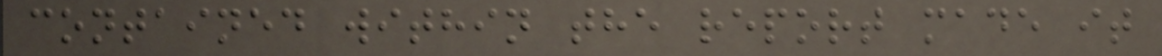contained within the report made it
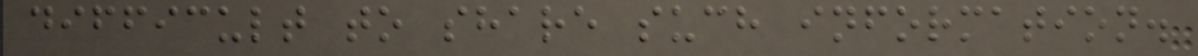difficult to share such information.
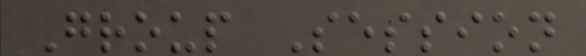Group Session
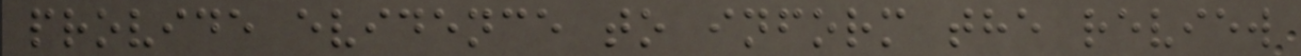provide evidence to inform the review
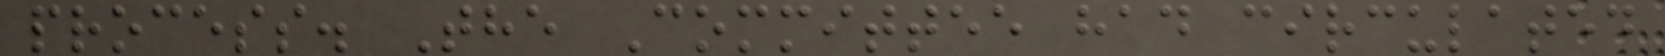process. The Committee had circulated
